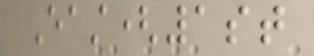East(1st
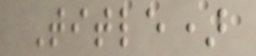Title)
